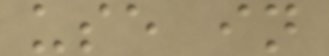use in
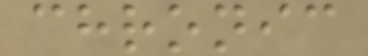chronic
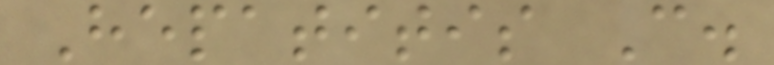Hepatitis C.
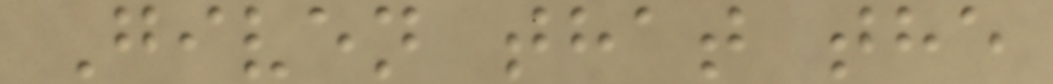Given that the
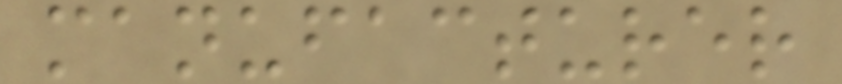manufacturer
